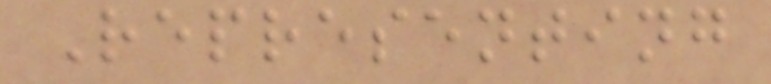Representing
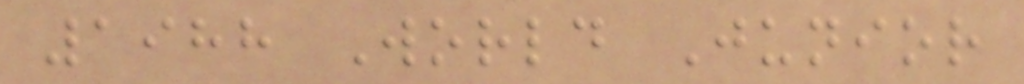1988 World Junior
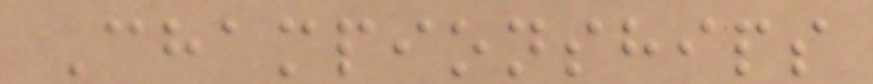Championships
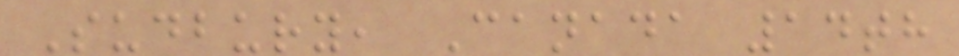Sudbury, Canada 14th
